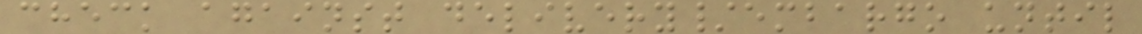check against delivery/embargo until
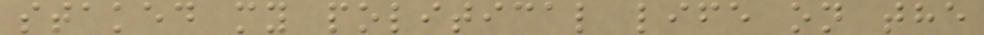staked my political life on the
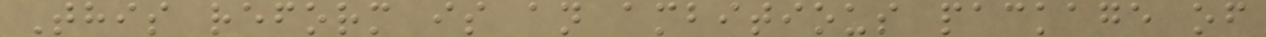This reform is an ambitious package of
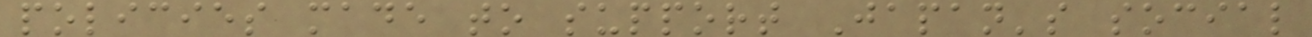policies made to support Japan's social
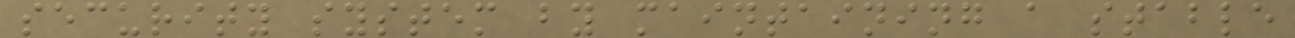security system by maintaining a stable
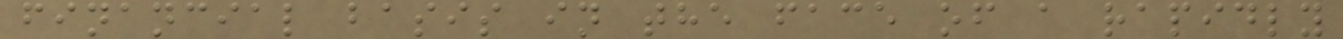financial basis in the face of a rapidly
